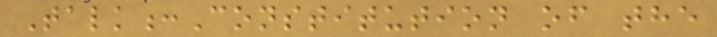Talk:Constitution of the
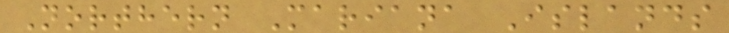Northern Mariana Islands
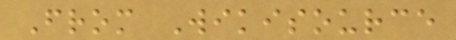From Wikisource
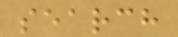search
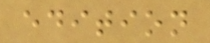edition
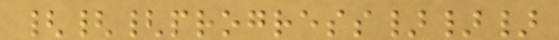{{{progress}}}
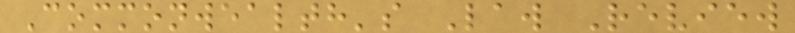Commonwealth's Law Review
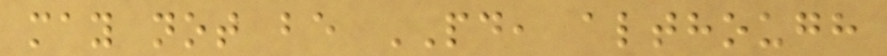may not be PD, although
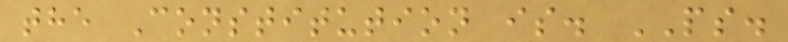the Constitution is. PS.
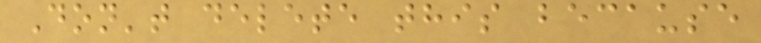Don't delete this because
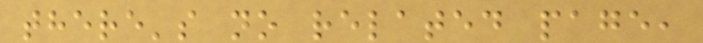there's no related page,
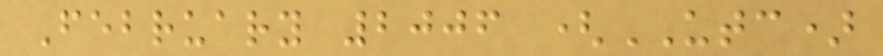February 2006 (UTC)
